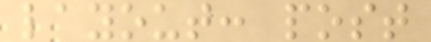layout: post
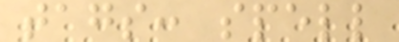tags: spell
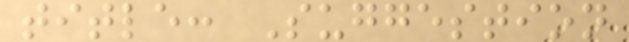title: Suggestion
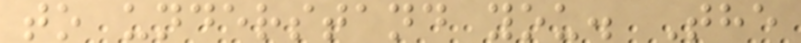to understand you. The
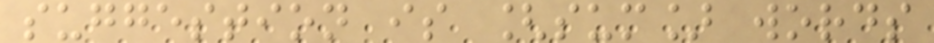suggestion is [sum] words
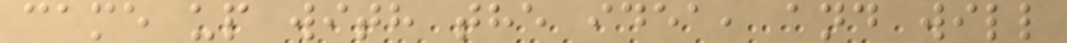came up with the idea, and will
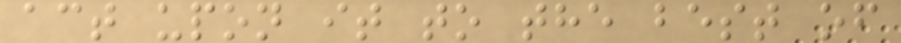act upon it to the best of
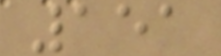151
